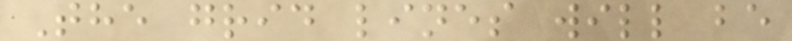The grid lines will be
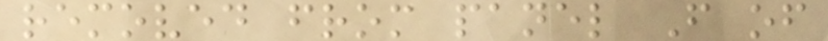removed from panel F of
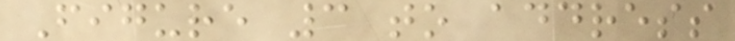Figure 3 to address
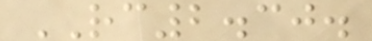RC2.30.
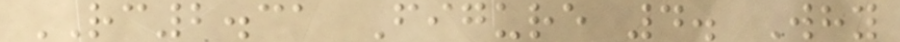RC2.31 Figure 4. Why
